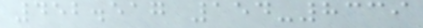452.517 154-8339
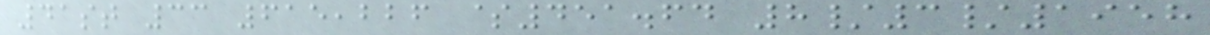41st 33 615,226 $451.64 8/3/1958
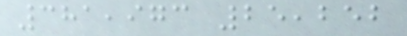381,973 25,252
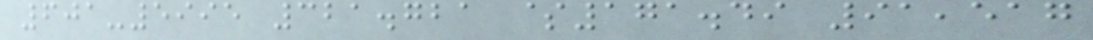601-5995 321.721 $171.49 91,517
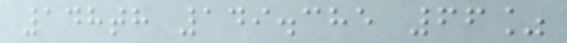148th 149.385 66%
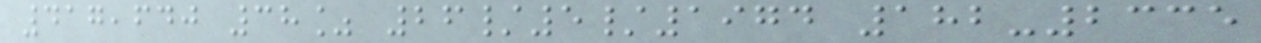417,640 38% 26/5/1974 182-2335
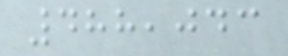488,043
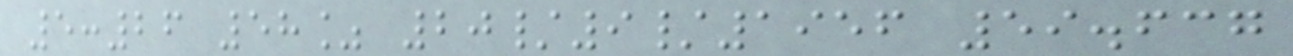5:26 58% 20/9/1956 59.637
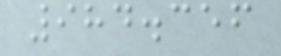984.356
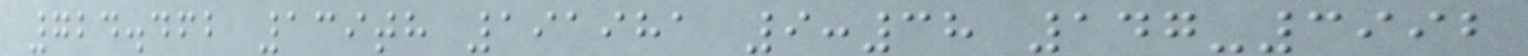724.462 139th 191981 9:38 147-3992
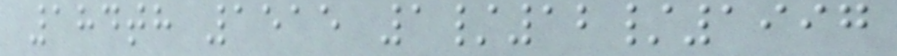184th 1515 1/12/1997
